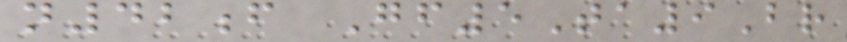n42f Gf5Ta9Br
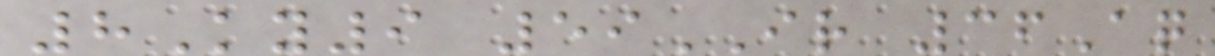8Ky9 59IR 36Aq
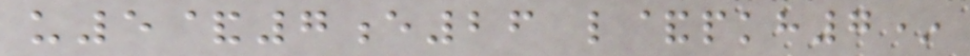u5&7e26 l&pkh7*
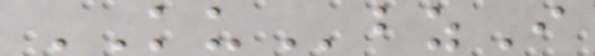KUbzI
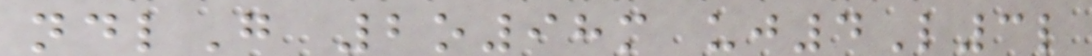ndlG 2o98m uj4L3l
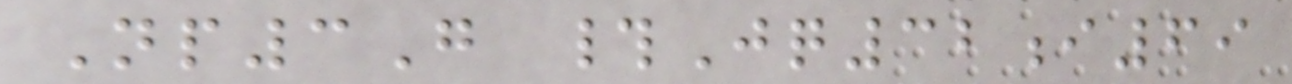Np3G #Jq32i69
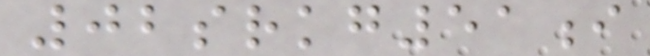02srkg51i
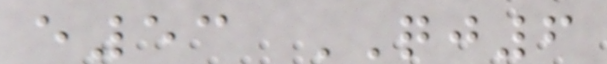e53 QJ6
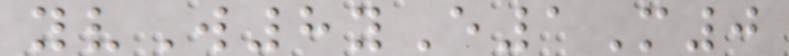yvW8yE1M0
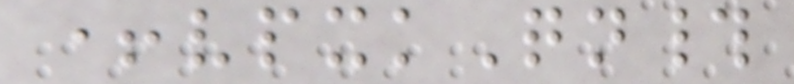+vpxkQn#
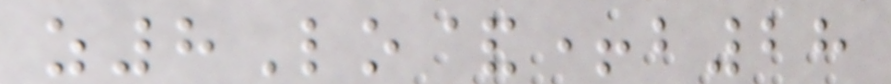z8Lo&+b28
